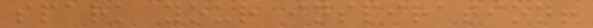spark your inspiration!
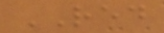RED
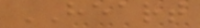HEART
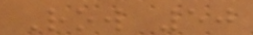Row 50
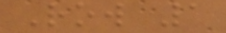Row 1
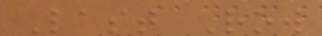Last Row
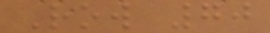Row 70
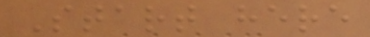Start here
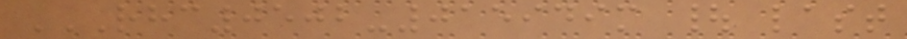RHC0502-015949M | LAST
